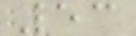53
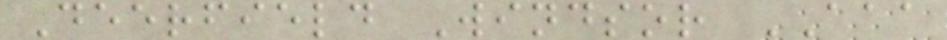Deerfield Windsor AAA
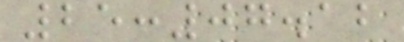25:07.12
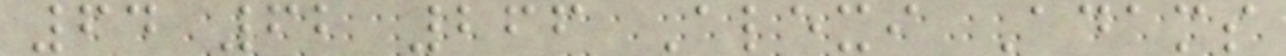64 62 266 Alexi Adams
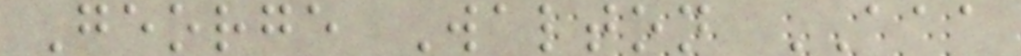George Walton AAA
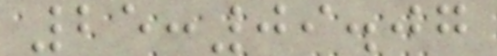25:09.07
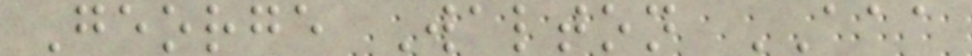George Walton AAA
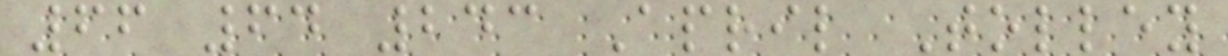66 64 243 April Tolley
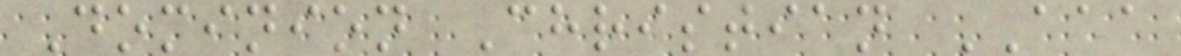Dominion Christian AAA
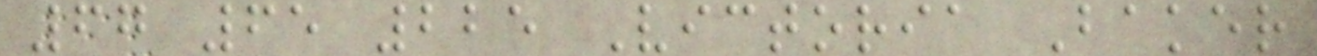67 65 225 Victoria Baker
